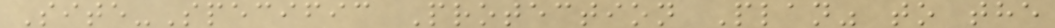Site-Specific Protection Plan" to the
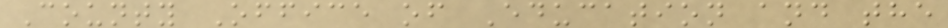County Office of Education and the
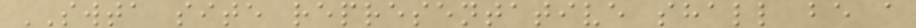SWTA site representative shall be a
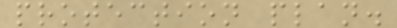protection plan.
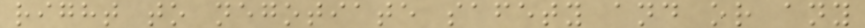right to negotiate safety and or any
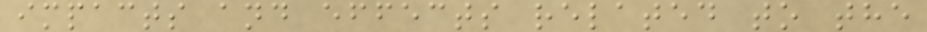impacts and effects related to the
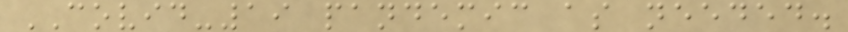COVID-19 pandemic as needed.
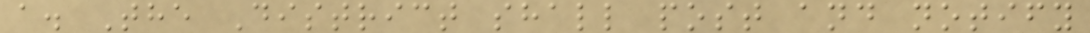a. The District shall post and notify
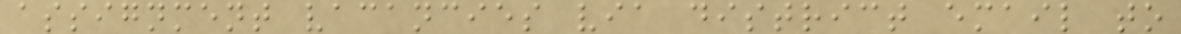assignment vacancies via district email to
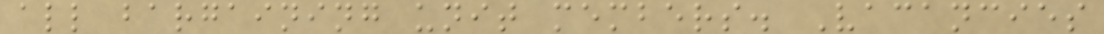all bargaining unit members. Vacancies
